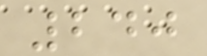240
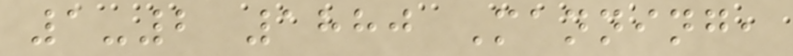1-2 1880 Manning,
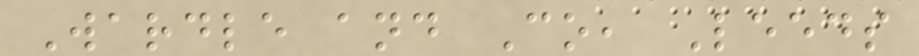Wardle and Co, Leeds
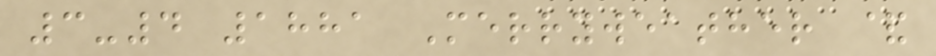3-4 1881 Merryweather &
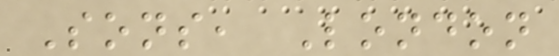Sons, London
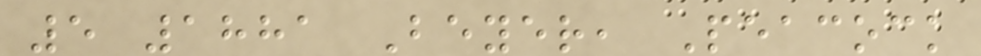5 1881 Beyer, Peacock
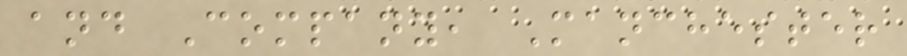and Company, Manchester
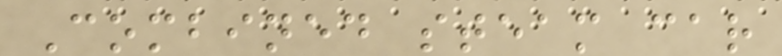Combined steam car
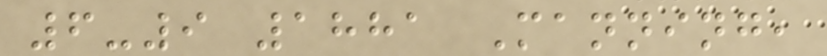6-9 1881 Manning,
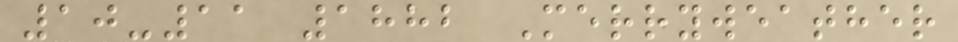10-11 1882 Merryweather
